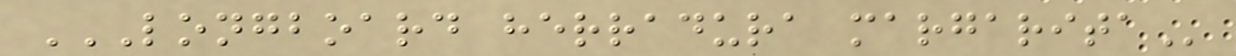LONGBOARD HERRADURA MARGARITA
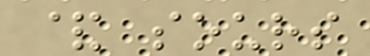& sours
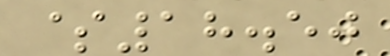$18.50
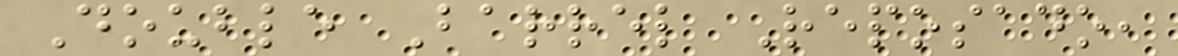Double Barrel Reposado,
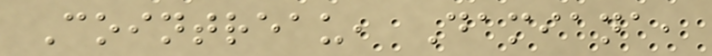Cointreau, Damiana,
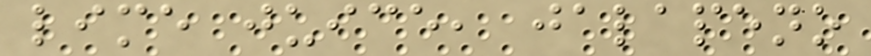lime juice, jalapeno
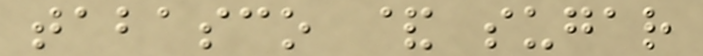tabasco & sugar
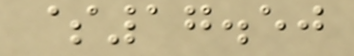$17.50
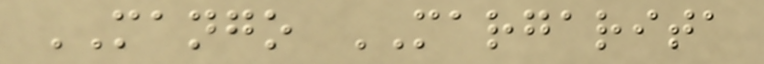MANGO MARGARITA
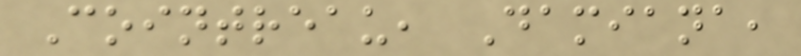Cointreau, Damiana,
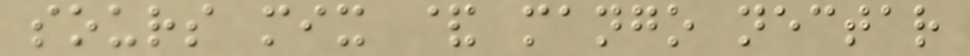sours mix & mango nectar
